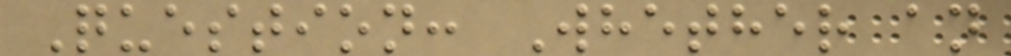Question: Whether an
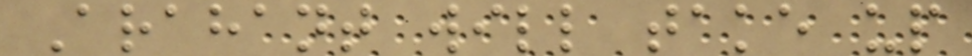Arahant will take up
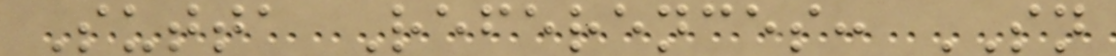Sutta References: SN
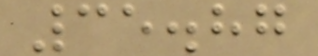35.87
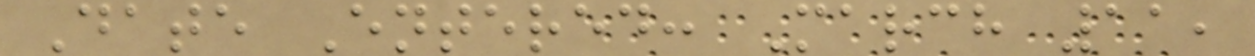Date Entered: March 11,
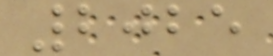2025
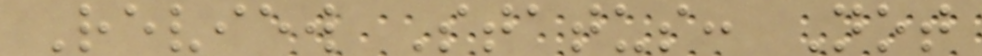Review Status: Not
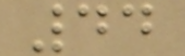44
